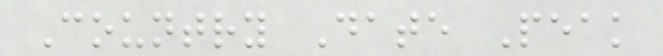Country Date Peak
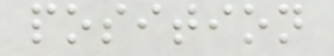position
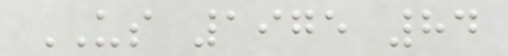US 1975 84
